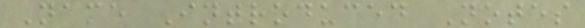Name Introduced Notes
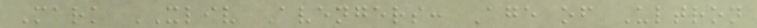Mark XLIV Avengers: Age of Ultron
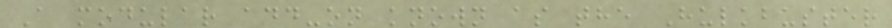A modular add-on known as the Hulkbuster
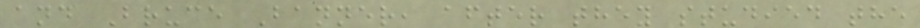and Bruce Banner, after they studied the
